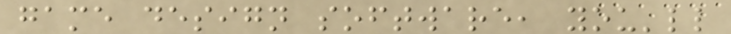game design software, you'll
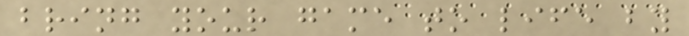bring your game to life by
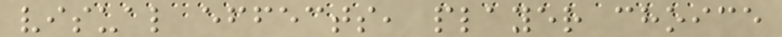visual effects, player choice
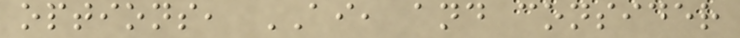options, AI, and consider
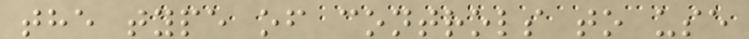the type of controls to use
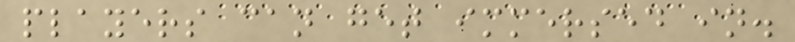players can get immersed in.
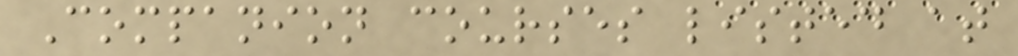Companion courses listed at
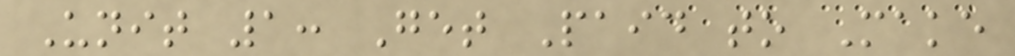Unit 1: Get Paid to Make
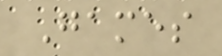Games
